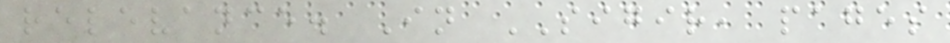relevance. In SIGIR, pages
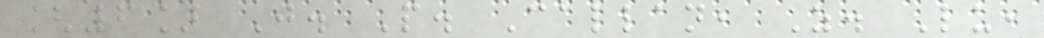[6] J. P. Callan, Z. Lu,
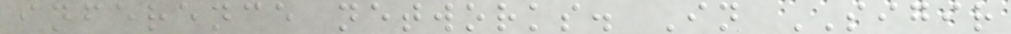inference networks. In SIGIR
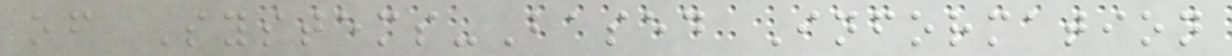of Systems-Based Information
